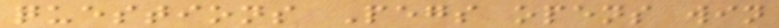questions Pegs opens win
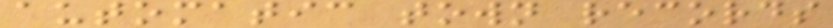automatic town records
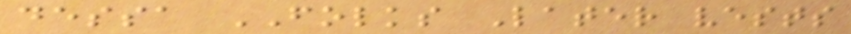dessa FOLKS Later vests
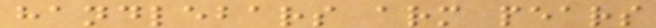handlebars arm pears
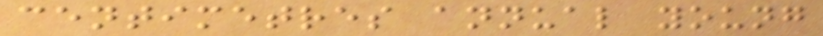centimetres annual young
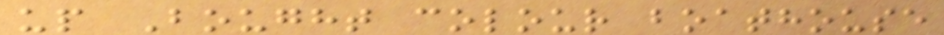up Bought colour boathouse
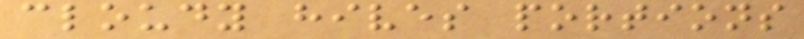cloudy hives portions
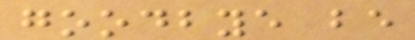goodbye be
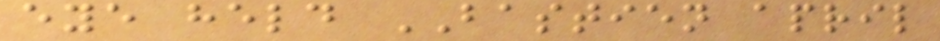eye held BASTIEN april
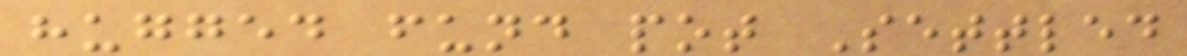hugged fund pot Settled
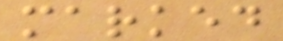marked
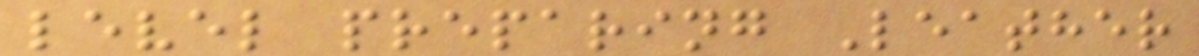level preparing Leather
